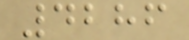4286
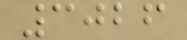3026
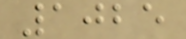1025
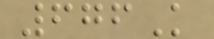676K
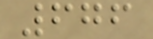676
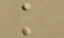k
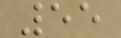55
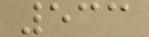533
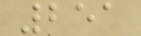251
